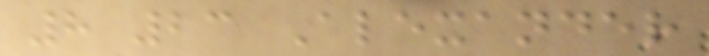8 23 Alexander
